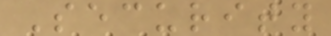Security
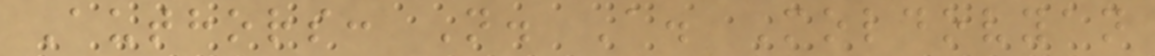Authors: N. A. Moldovyan
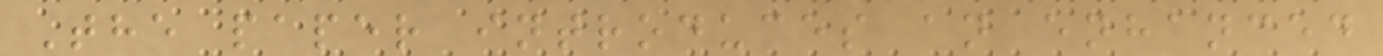The paper introduces an enhanced
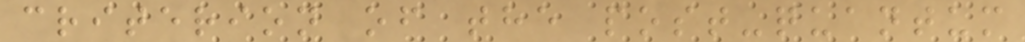criterion of the post-quantum
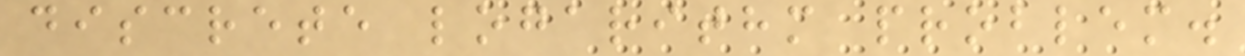discrete logarithm problem.
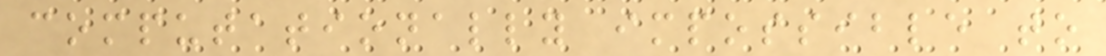computationally impossible to
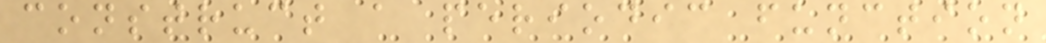construct a periodic function
